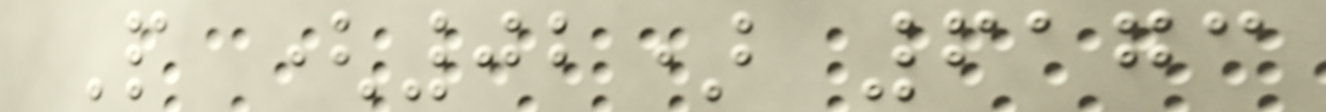P (02) 6173
